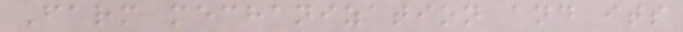Farm mechanization and its
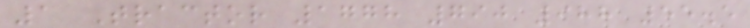1 Tractor 1778 790 988 55.5
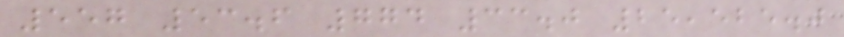557 53.6 774 33.0 25,525.0
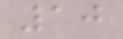10
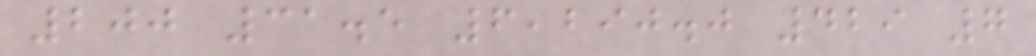200 31.5 6,290.0 429 7
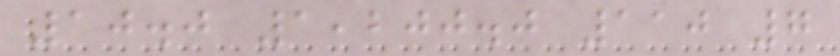10.0 1,200.0 110 7
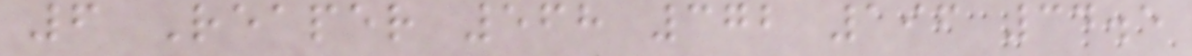6 Reaper 568 372 196 34.5
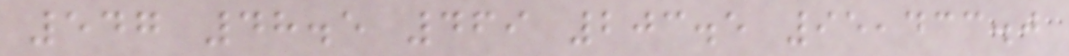547 48.5 469 203.5 95,433.0
